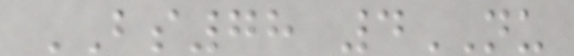BS78 4NU
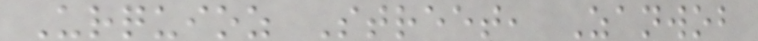Urquioz Street, Zanwob
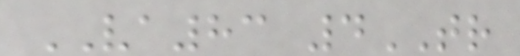VA83 4TR
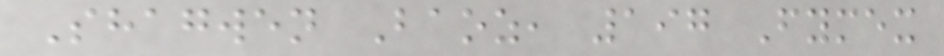Shagwen Baoz, 197 Fymex
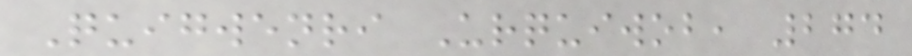Quigwenri Urquiwob, 274
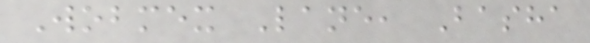Wobmex Lane, Basha
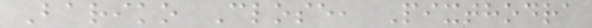Bariko Close, Pixthodra
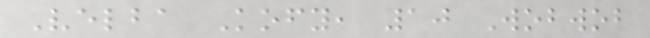Velba Kofy, 10 Wobwob
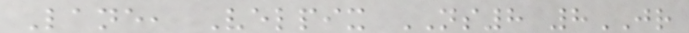Lane, Velpix NS8 8JR
